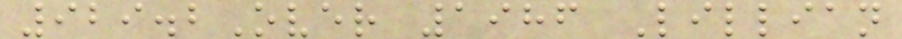929.2Over 1986 Lillian
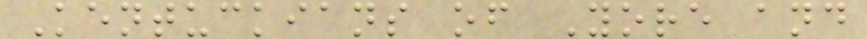Kentuckians of Yore and
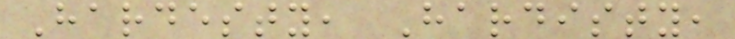Hardesty, Hardisty,
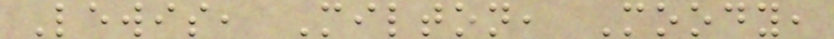Lewis, Milton, Moody,
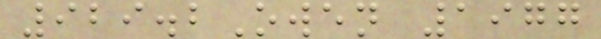929.2Owen 1977
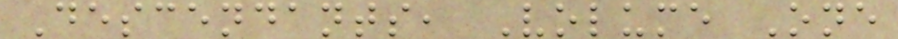Descendants, Volume One
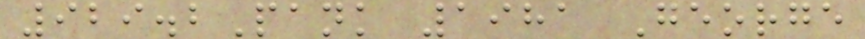929.2Pank 1981 George
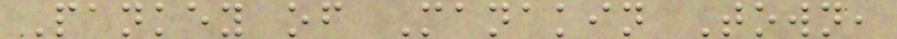Pankey of Manakin Town,
